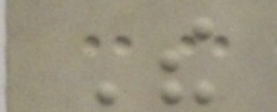The
